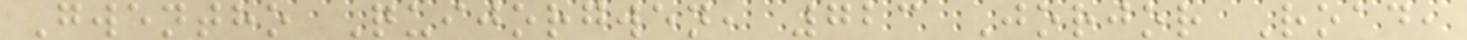Gwentho Quijorgwen, 723 Jorjor Road,
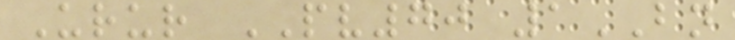Urur PV70 1BN
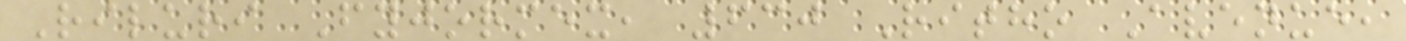Riluri Fyjormex, 630 Ritho Avenue,
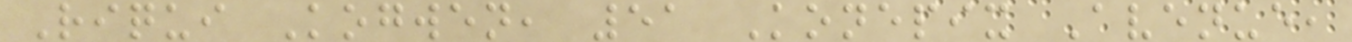Riqui Kogwen, 51 Konepix Avenue,
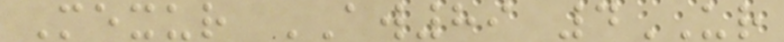Mexur AW89 4UR
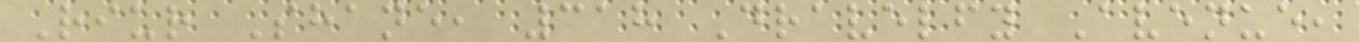Riur Shane, 318 Dravelfy Avenue,
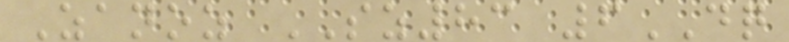Zanoz SZ83 6DQ
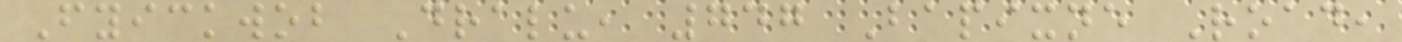Fyickwob Dralu, 747 Bapixne Road,
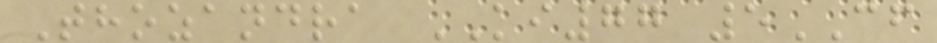Thozandra KI77 5CF
